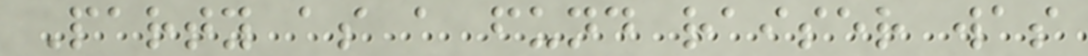Party as a fund raiser was
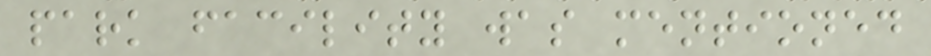park facility was mentioned
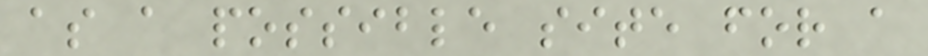as a possible site for a
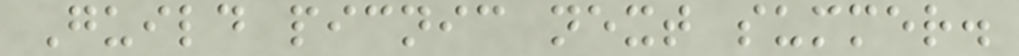Guild picnic next summer.
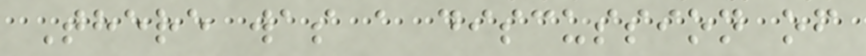There was a discussion of
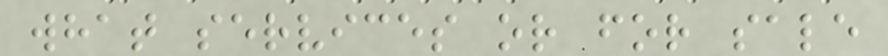what services or for sale
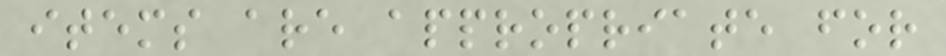items are appropriate for
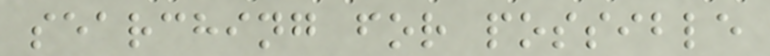searching for possible
